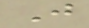J
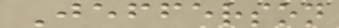Jefferson
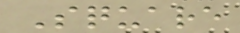Square
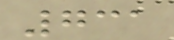731
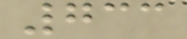733
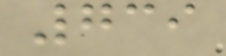739
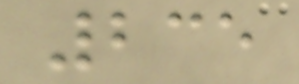235
